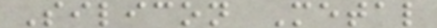Silicon Metal
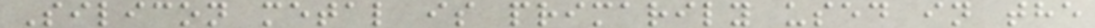Silicon metal is primarily used in the
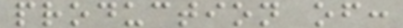production of:
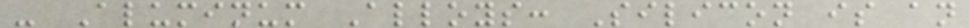- Aluminum Alloys: Silicon is an
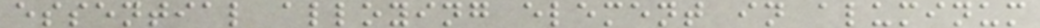essential alloying element in aluminum
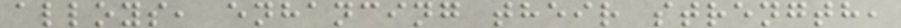alloys, enhancing their strength,
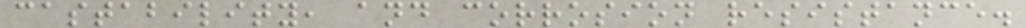castability, and corrosion resistance.
